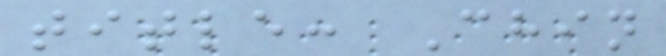title: Chin
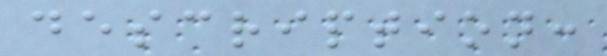description:
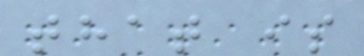that is
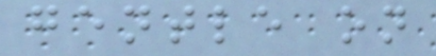gentle on
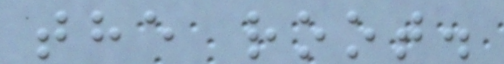the root.
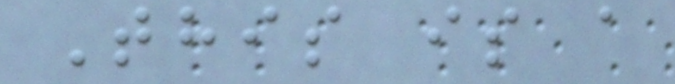This is a
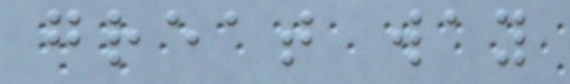great way
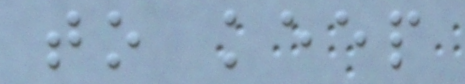to keep
